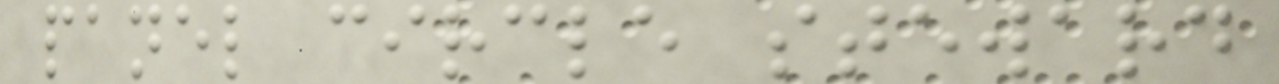panel circle steward
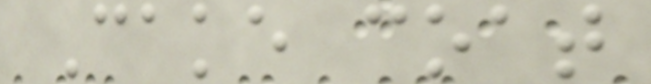Cake coat
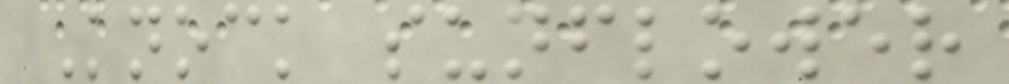Knock sunflower
